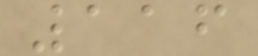116
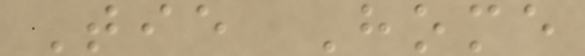Tie Home
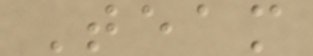Team
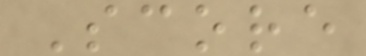Score
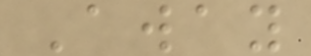Away
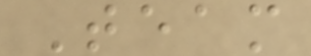Team
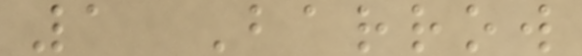1 Barrow
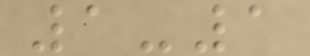1-1
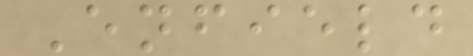Enfield
